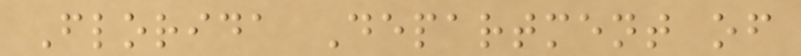Florida Department of
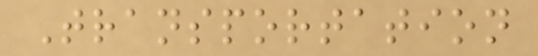Transportation
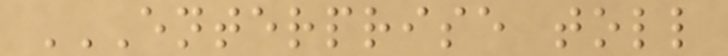ENTERPRISE TOLL
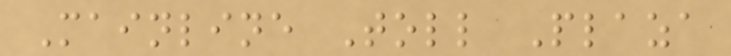Mainline Toll Plaza
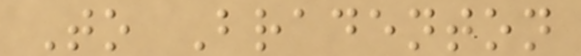To Bradenton
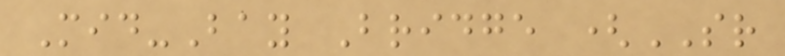Mid-Bay Bridge (SR
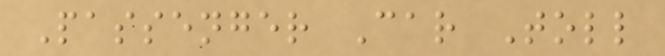Passenger Car Toll
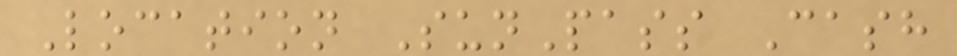Location SunPass Cash
